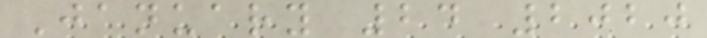January 24 2020
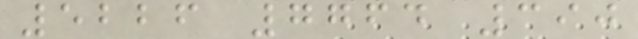5226 7764 390
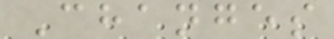Changes
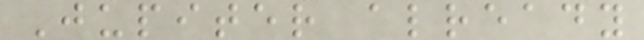Jupiter already
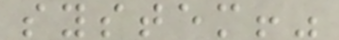system!"
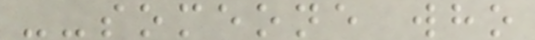--someone who
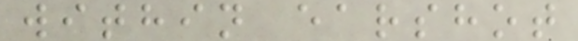within earshot
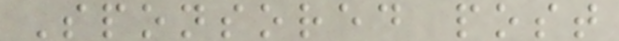Sponsored post
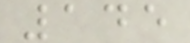145
